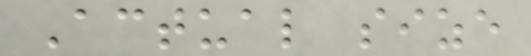Actual size
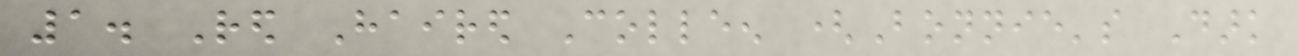1. Red Haired Colleen (Bonnie's Dark
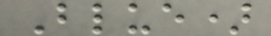Blue)
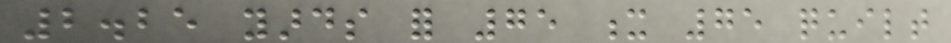2.25 yards for 75 x 75 quilt
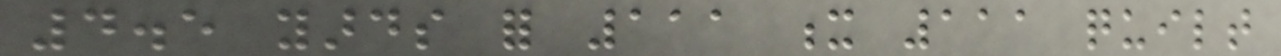4.5 yards for 111 x 111 quilt
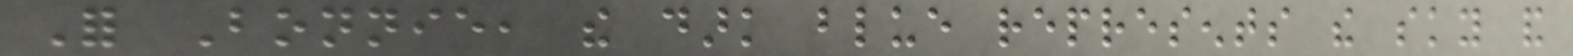For Bonnie, the dark blue represents the sky and
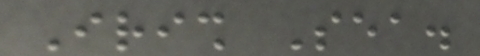Irish Sea.
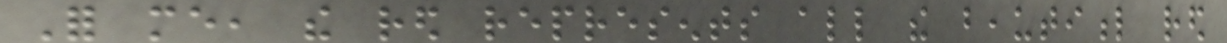For me, the red represents all the beautiful red
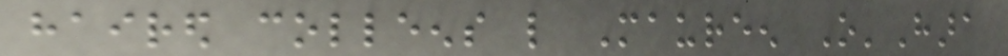haired colleens like Maureen O'Hara
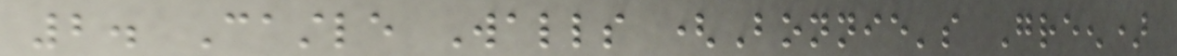2. Castle Walls (Bonnie's Green)
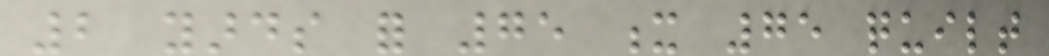2 yards for 75 x 75 quilt
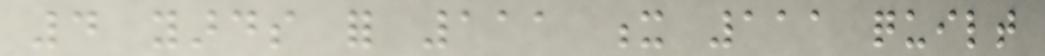4 yards for 111 x 111 quilt
